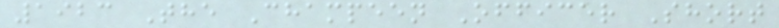1923 The Champeen Officer Short
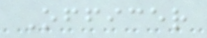Officer
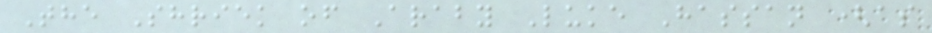The Shriek of Araby Luke Hassan (as
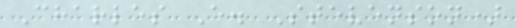Charles E. Stevenson)
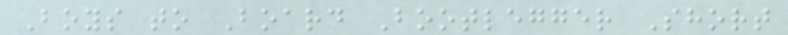Boys to Board Bootlegger Short
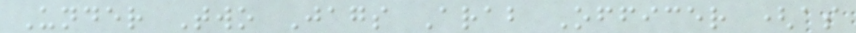Under Two Jags Arab Officer (as
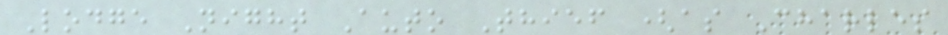Lodge Night Auto Thief (as Charles
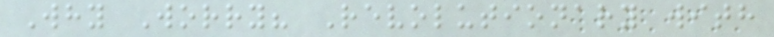Why Worry? Revolutionary with
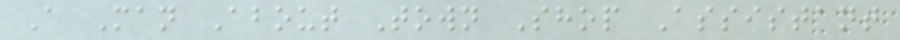A Man About Town Shop Assistant
